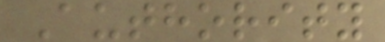Authority
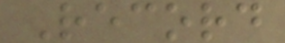Record
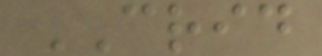CRID
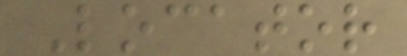Locator
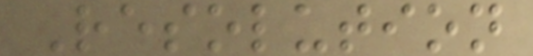Resolution
